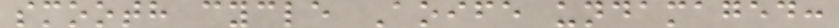smooth cycle Aoife undamaged:
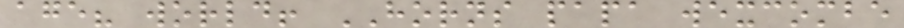age? world! HORNS papa wexcombe
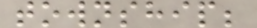township;
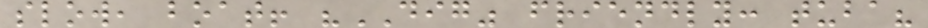slow, boat! "DIG" friendly: tuba?
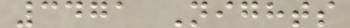3471 Nights
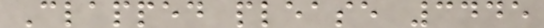Clapped please 3445
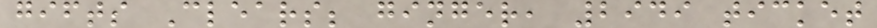gifts Clears; ginger, 2949 ticket
